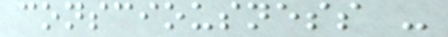consciousness -
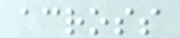across
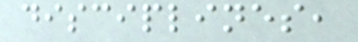disciplines,
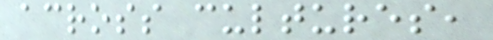across cultures,
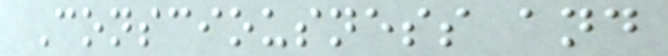Consciousness and
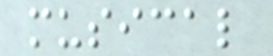musical
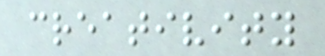creativity
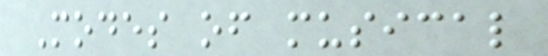Modes of musical
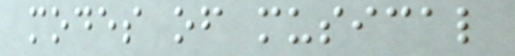modes of musical
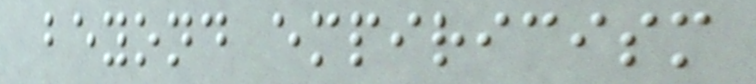beyond empiricism
